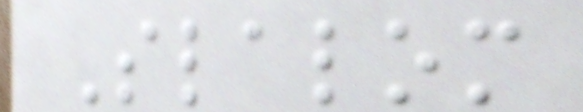Slalom
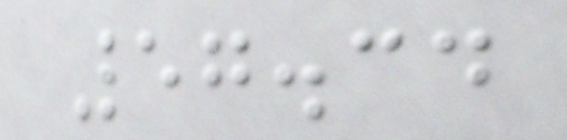57.34
